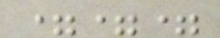===
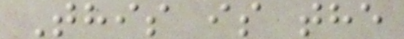This is the
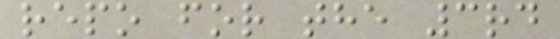repo for the 3rd
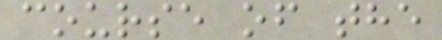course of the
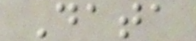Data
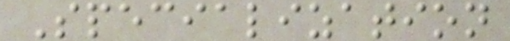Specialization
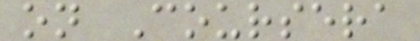on Coursera
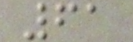61
